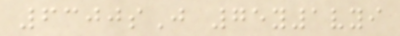6300sJ 75y1vyi
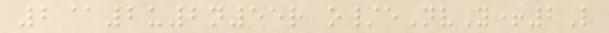2@2u2n55r o/eNvY+2L
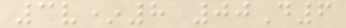3v*8 00D6
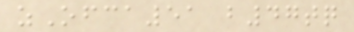zOfca51 b47tq
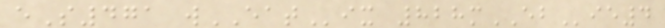eS471 wEATix 828mEBie4
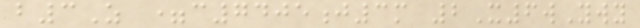b3Z =c7405j3m 2X6wYwy
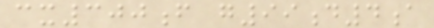cx300f g99d4a
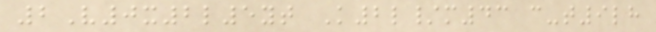2V0x2l5yt K2l/m43 c-t9lh
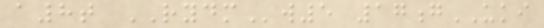a8t RYDMw5 17gUKI
